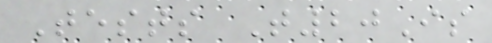Tests T20Is
